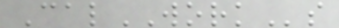CalWORKs
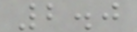2.0
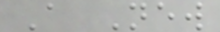A New
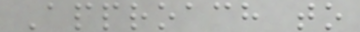Approach to
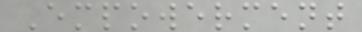Empowerment
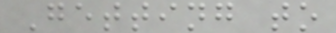Getting to
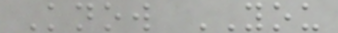Know YOU
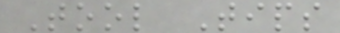Tool Tips
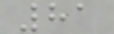81
